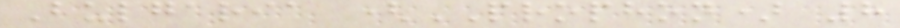Bulgaria (PROPHON) 8
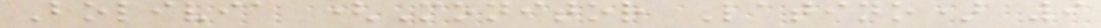Bolivia (Monitor Latino) 9
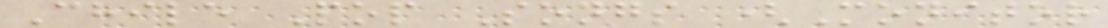Chile Pop Songs (Monitor
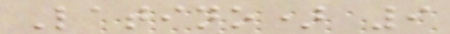Latino) 9
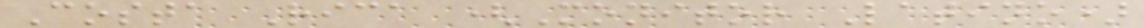Costa Rica (Monitor Latino)
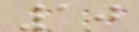10
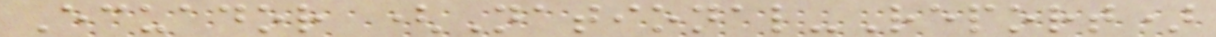Ecuador (National-Report)
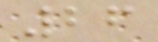26
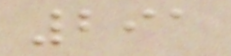291
